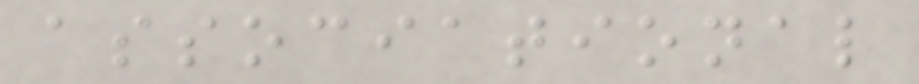associational
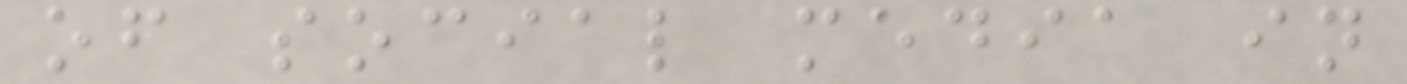of social media in
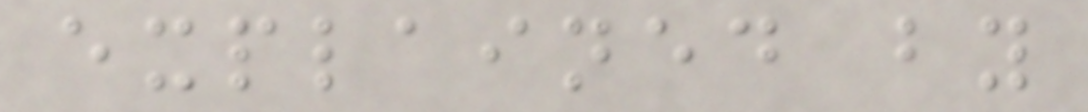explained by
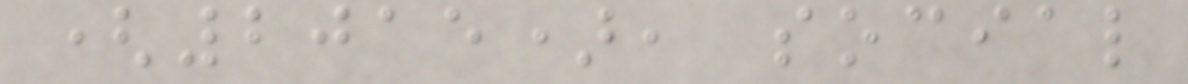(2015), social
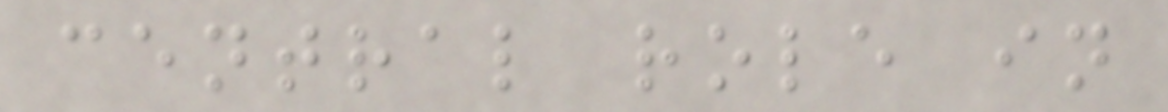central role in
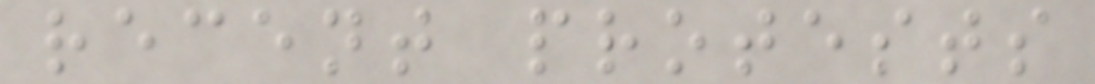recent protests
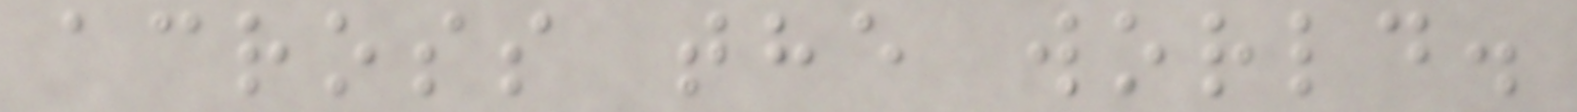across the world.
